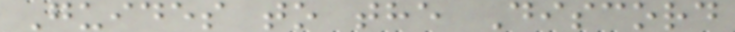Guides to the Discord
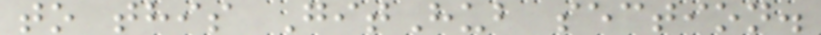to this GitHub section.
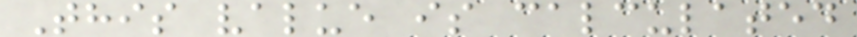This value is calculated
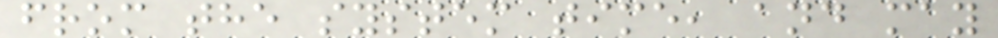from the system time, and may
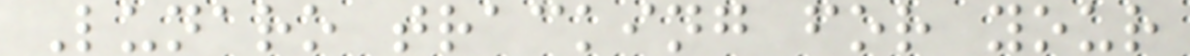Lunaro tracking for your
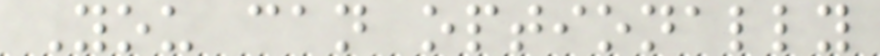You can optionally
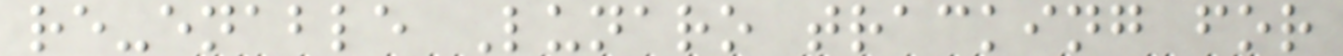re-enable Lunaro tracking for
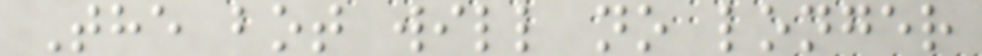The bot will no longer
